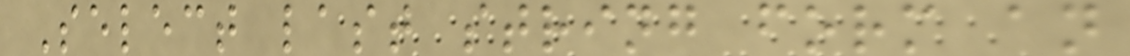Select last string form an
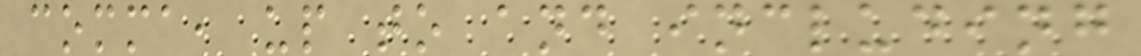comma, up to and including
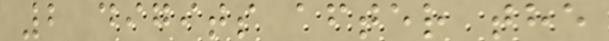2 digits after the
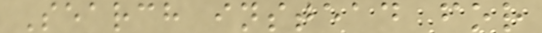Search instead for
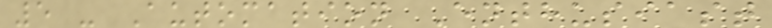5 - Automation Enthusiast
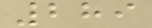289
